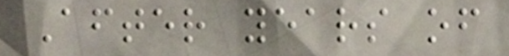After years of
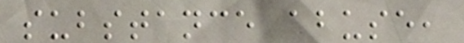substance abuse,
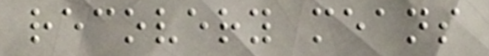recovery means
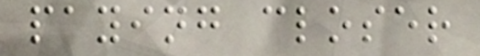paying closer
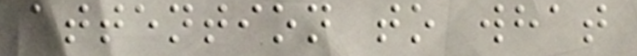attention to what
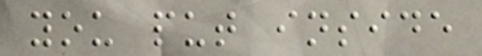you put inside
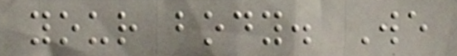your body. We
